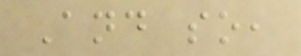And so,
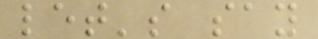let's say
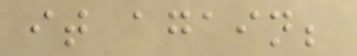it again;
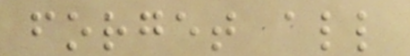forget all
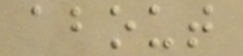about
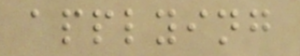applying
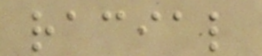racial
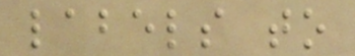labels to
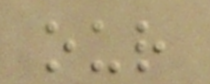our
